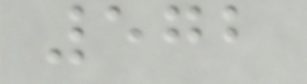572
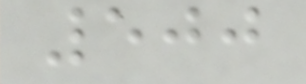500
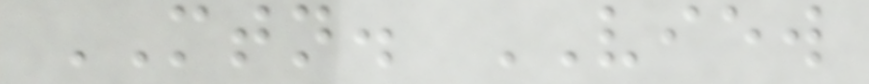MTN. VIEW
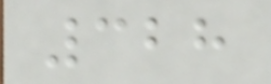328
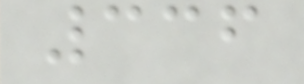336
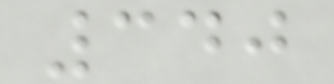340
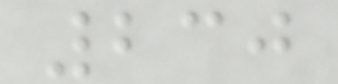230
